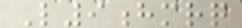L9hmrq
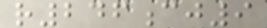r246cj9
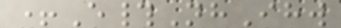+E#NhIhw
